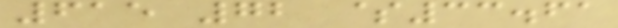615 72 $33.61
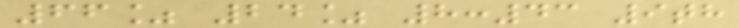66% 24% 8:43 9th
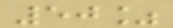50%
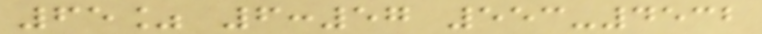65% 6:57 553-4532
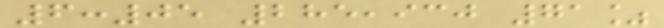6:05 285,930 71%
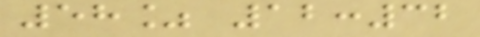58% 12:32
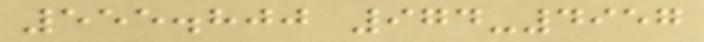555.800 974-4957
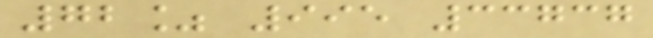72% 995 33737
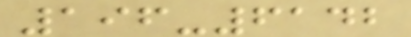196-6142
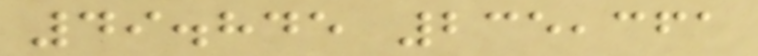49.845 235,361
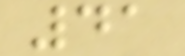41
